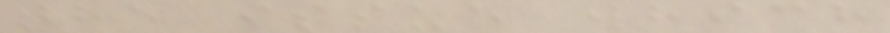the issue which
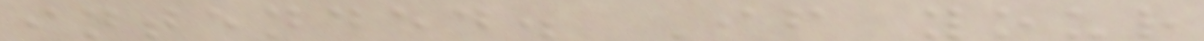intended. If your
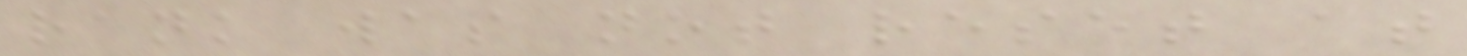rank was not reset at
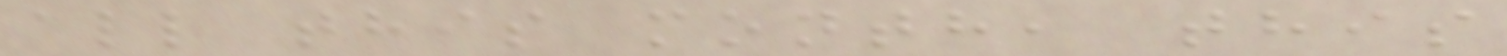all this month, this
